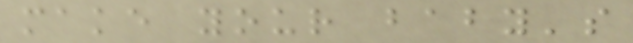make your baby's
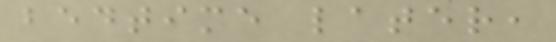bedtime later,
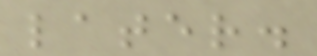later.
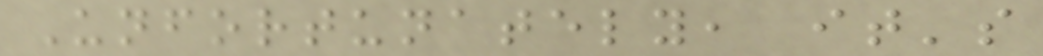Unfortunately, it's
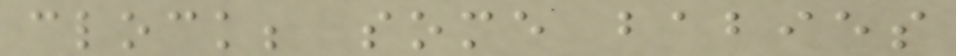clock; some babies
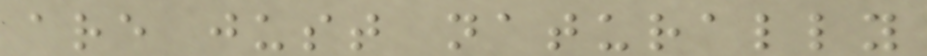are just naturally
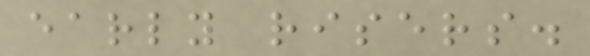early risers.
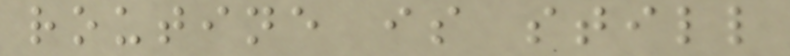routine is still
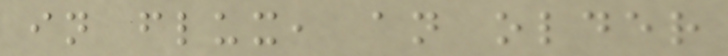in flux, an older
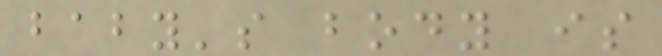baby's body is
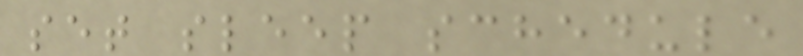set sleep schedule
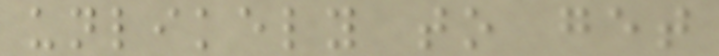unlikely to get
